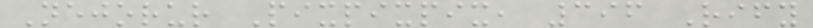Nejorur Pixpixpix, 396 Rify
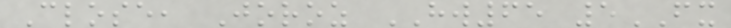Close, Joroz HW65 5FX
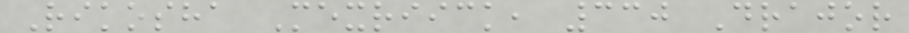Rikosha Mexriick, 330 Drajor
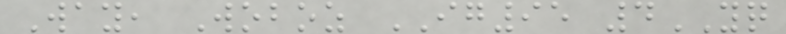Way, Woboz IG95 4YQ
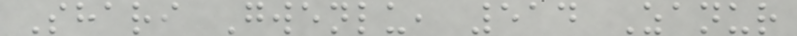Shari Gwenlu, 514 Zanur
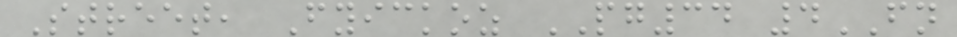Street, Fyickoz PG34 4FN
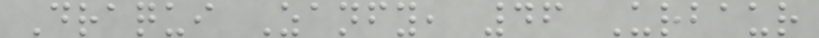Draqui Zanfy, 46 Urbaur
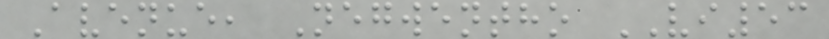Avenue, Negwentho VI53
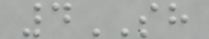4SH
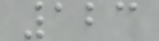123
